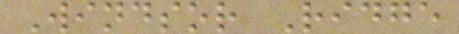Windsor Ridge
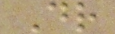Dr
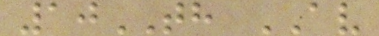10TH AV
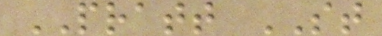PRATT ST
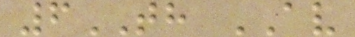6TH AV
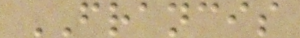FRANCIS
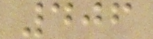406
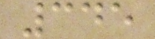345
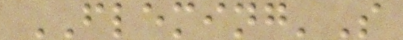FLEMING'S
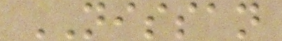NISSAN
